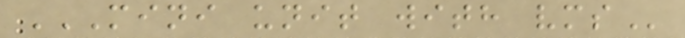MINI UNIT WITH VMS
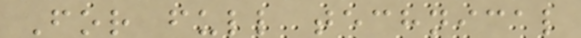For full technical
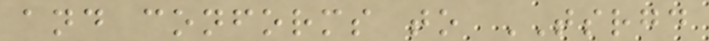and conforms to TSRGD
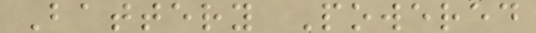Battery Powered
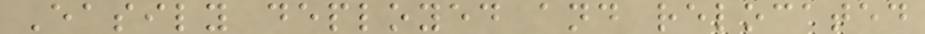Easily deployed and relocated
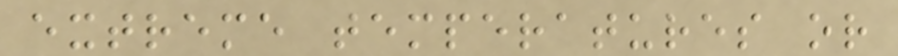extreme temperatures or
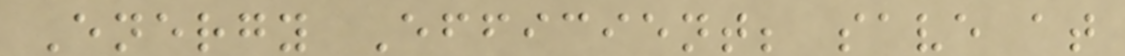Energy Efficient; save at
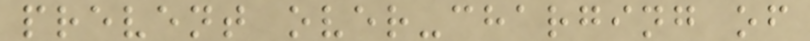prevent over-charging of
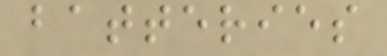batteries
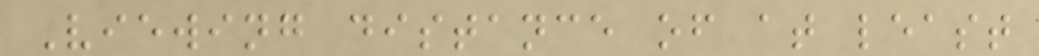Viewing distance of at least
